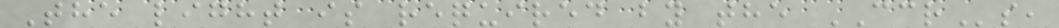The light is required by the CCRs,
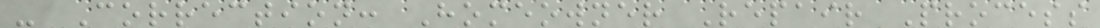- Correction: Homeowner Repair Process
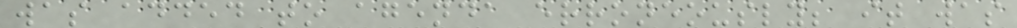was added to agenda erroneously; it was
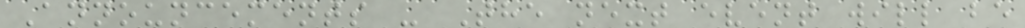Announcements - The next event will be
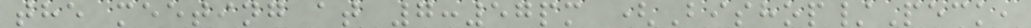the meeting at 7:57pm (Bishop/Peck,
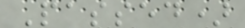Passed)
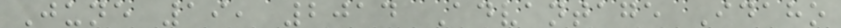June 19, 2014 Advantage Idaho
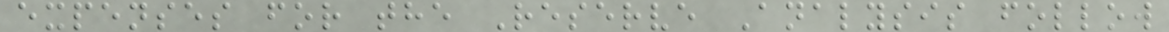expenses for the Reserve Analysis follow
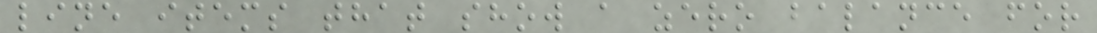line items that show a zero balance for
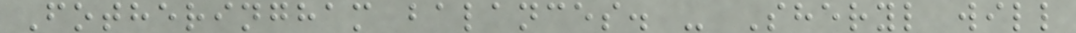Fotheringham balances. - Sheryl will
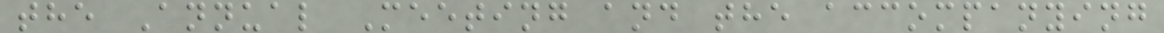the Annual Meeting and the accompanying
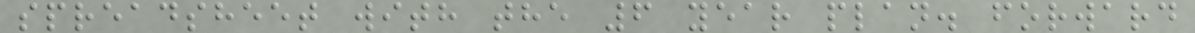spreadsheet with the 6 year plan. forward
